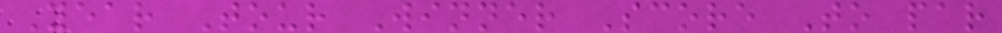Year Tour Winner Score To par
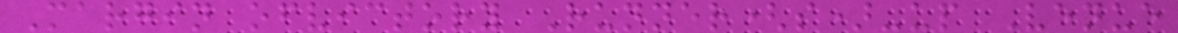Margin ofvictory Runner(s)-up Venue
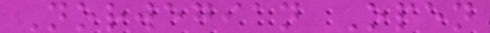Norwegian Open
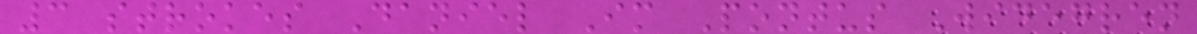3 strokes Daniel Im Pontus Widegren
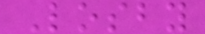Losby
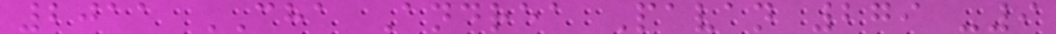2011 CHA Andrea Pavan 279 -9
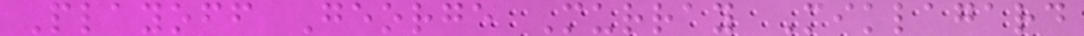Playoff George Murray Miklagard
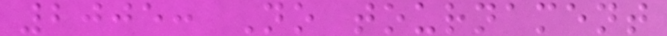2005: No tournament
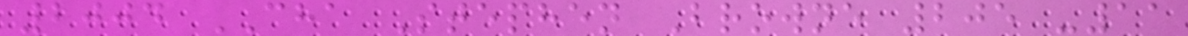2004 CHA Stephen Browne 205 -11
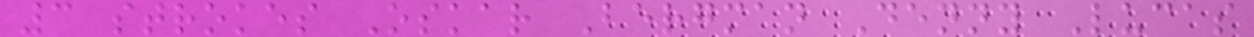3 strokes Oskar Bergman Denny Lucas
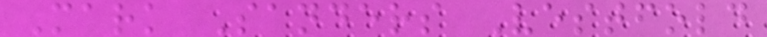Mark Sanders Vestfold
